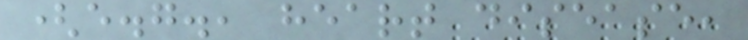(e.g., heart disease,
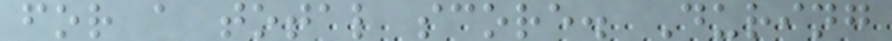for a total score. During
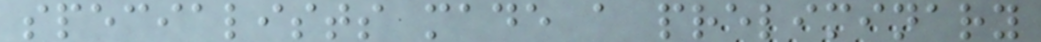specialists made a preliminary
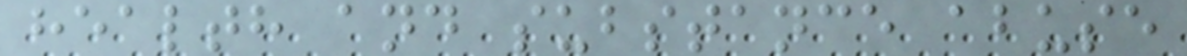health and substance abuse
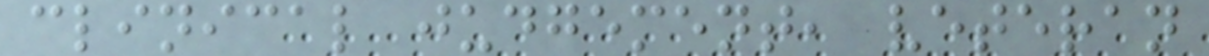clinical judgement, veteran
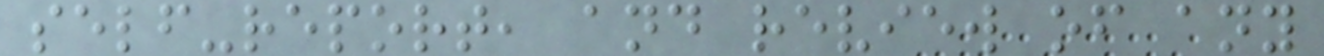self-report, and review of any
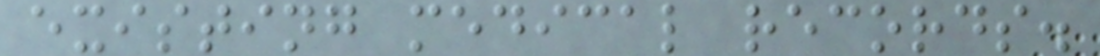existing medical records.
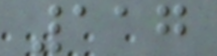117
